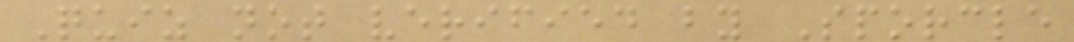Quiz not verified by Sporcle
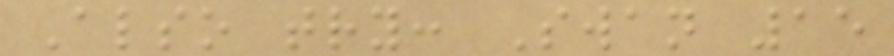Also try: Swan 15
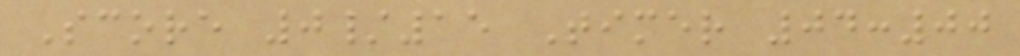Score 0/15 Timer 04:00
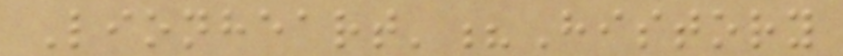Lionheart'?History
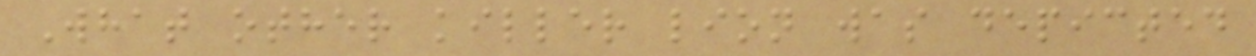What other killer lion was depicted
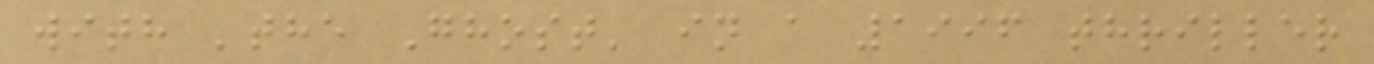with 'the Ghost' in a 1996 thriller
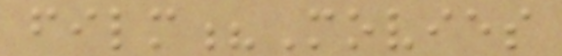film?Movies
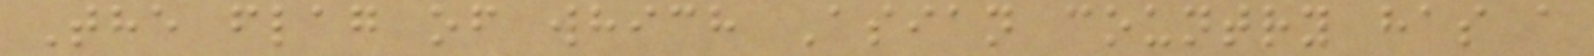The flag of which Asian country has a
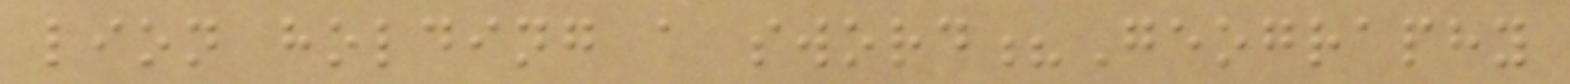lion holding a sword?Geography
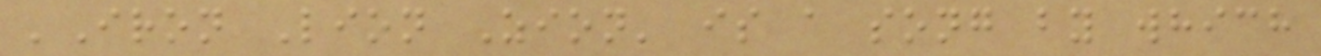'Iron Lion Zion' is a song by which
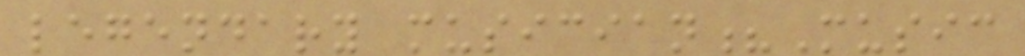legendary musician?Music
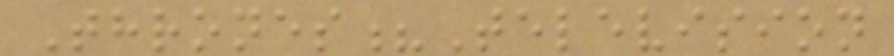Thrones?Television
